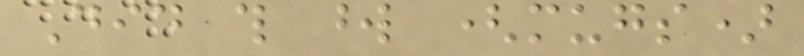Did this word (mugs)
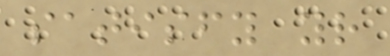satisfy your
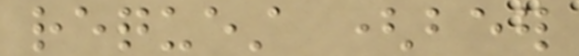request (beer
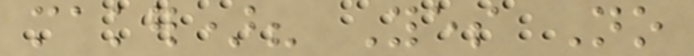maker)? Yes No
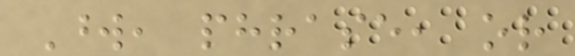Word, phrase, or
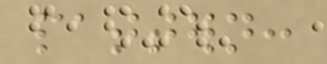pattern:
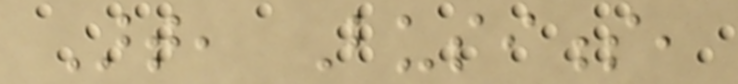Art, Business,
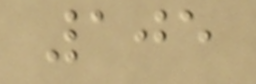105
